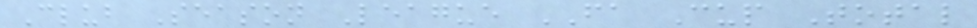Club Season League FA Cup Total
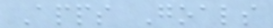Apps Goals
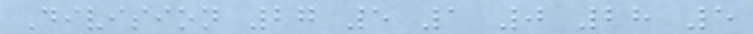Division 27 5 1 0 28 5
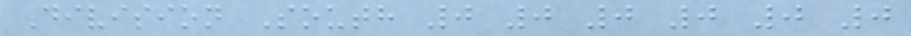Division South 0 0 0 0 0 0
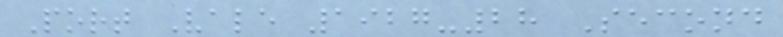Port Vale 1927-28 Second
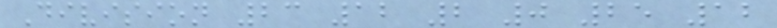Division 23 12 2 0 25 12
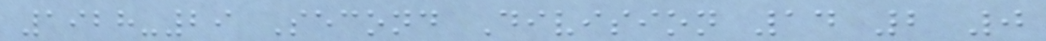1928-29 Second Division 14 2 0
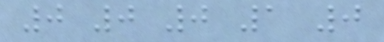0 0 0 1 0
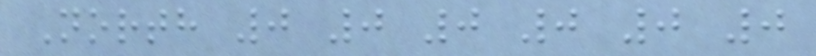North 0 0 0 0 0 0
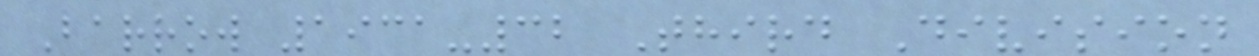Barrow 1931-32 Third Division
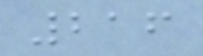216
